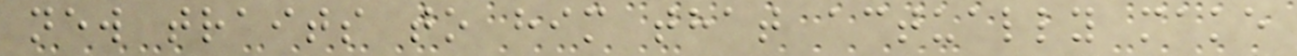new traits to him that actually make
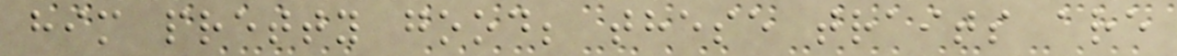him pretty good; these traits are
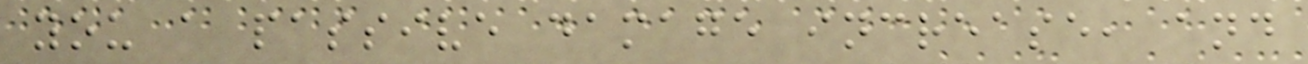you a passive damage increase, and
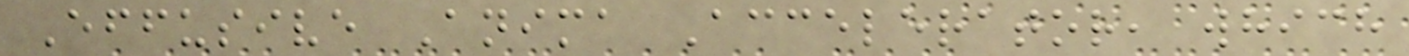Effusive Anima Accelerator, which
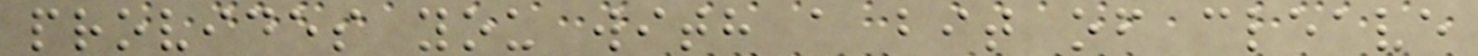provides you with a bit of cleave
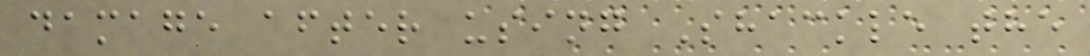damage after using Shackle the
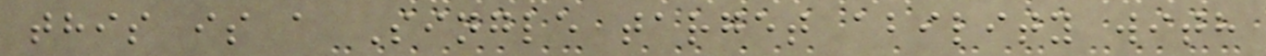this is a Single target ability with
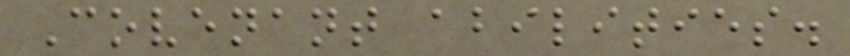Covenant abilities.
